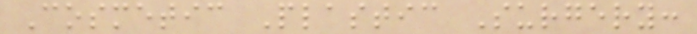Cosmetic Plastic Surgery:
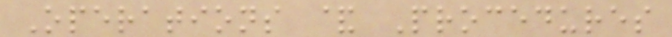Operations & Procedures
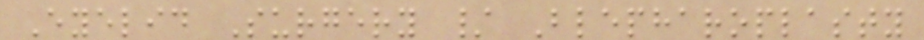Eyelid Surgery / Blepharoplasty
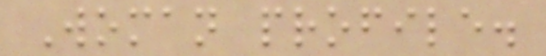Woman profile.
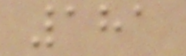181
